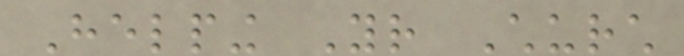Helping Your Church
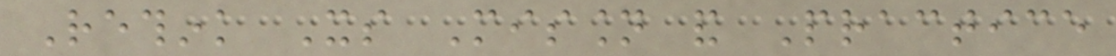Rethink Its Mission and Practice
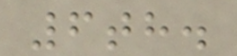6th.
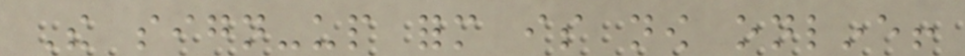The sign-up form is now online!
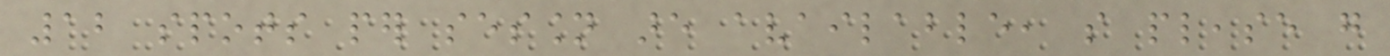12 spots per session are available, so please go
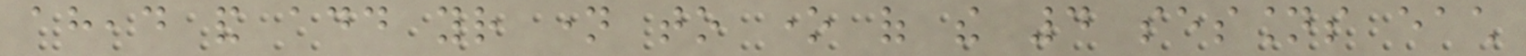ahead and add your name to one of the 4 sessions each
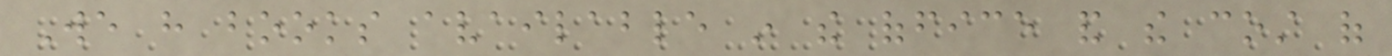We have books available in the office and the cost of
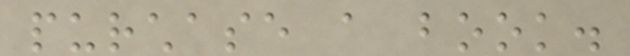purchase a book.
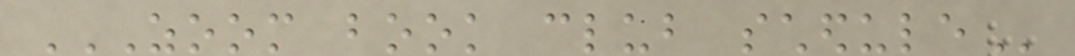ZOOM BOOK CLUB SCHEDULE
